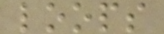loops
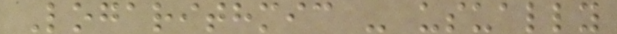Logarithmic - usually
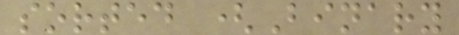sorted (Binary
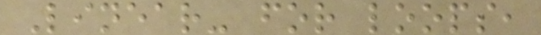Linear- for loops,
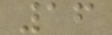16
